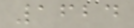1624
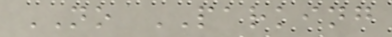NO PARKING
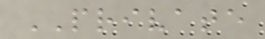PRIVATE
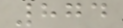874
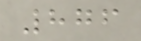876
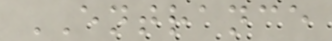ENTRANCE
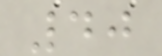40
